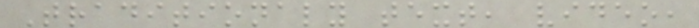Traditionaly text, video,
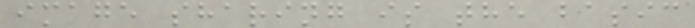image sharing is the basic
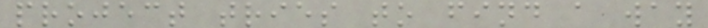project tries to find a way
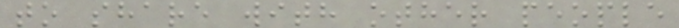to share with other people
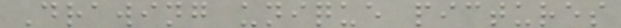Drawing unique pictures
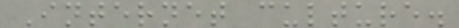Internet culture.
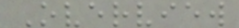Overview
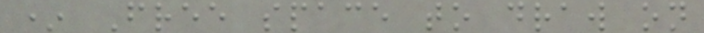* Free space to draw on
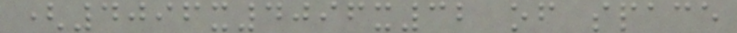(4096x4096x32 of space
